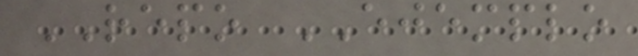REPO EJEMPLO
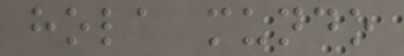hola mundo
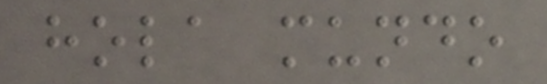hola mundo
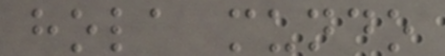hola mundo
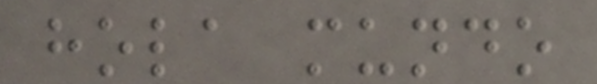hola mundo
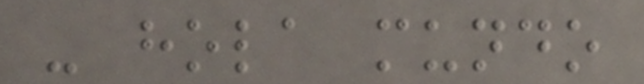- hola mundo
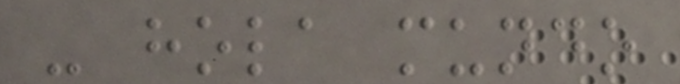- hola mundo
